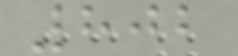802
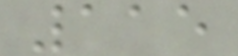115
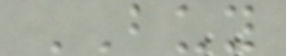BUY
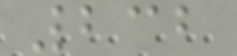232
